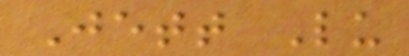Jett Lu
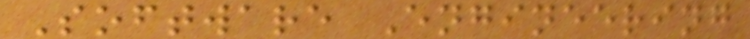Software Engineering
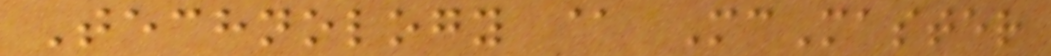Technology @ McMaster
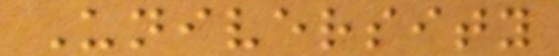University
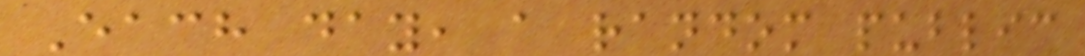Each day, a random public
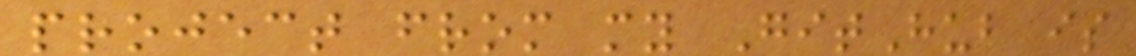project from my GitHub is
